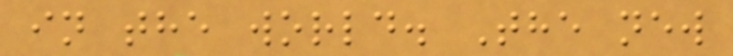in the world. The new
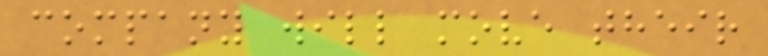company will move their
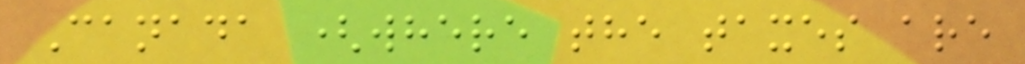Canada (where the taxes are
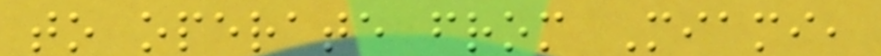to operate from Miami,
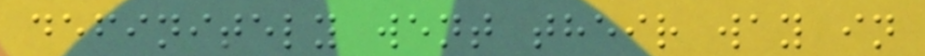definitely went their way in
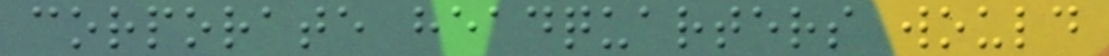corporate headquarters would
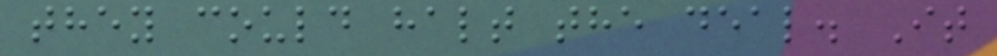they could halt the deal. It
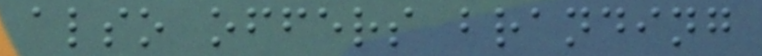also offers branding
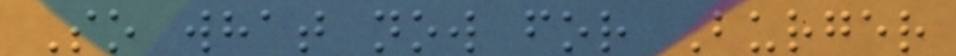So what now for Burger
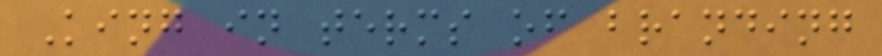King in terms of branding
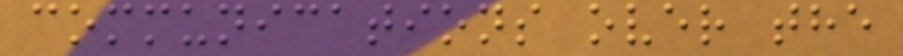communications over the
